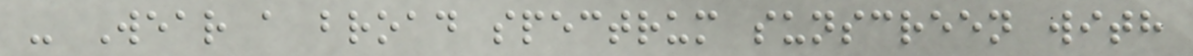- Wear a broad spectrum sunscreen with
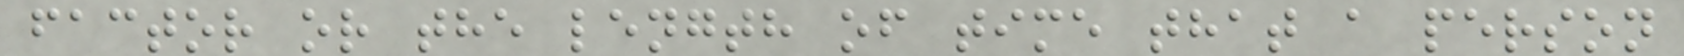factor or the length of time that a person
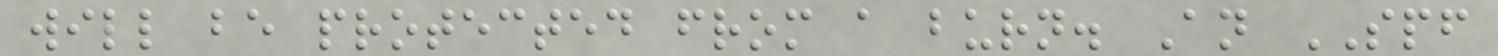will be protected from a burn. An SPF
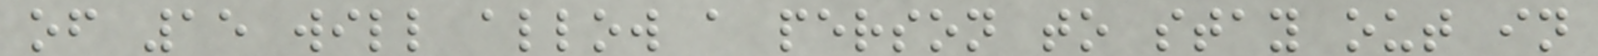of 15 will allow a person to stay out in
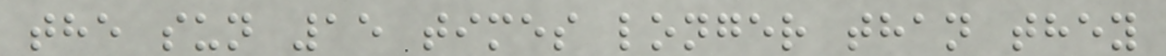the sun 15 times longer than they
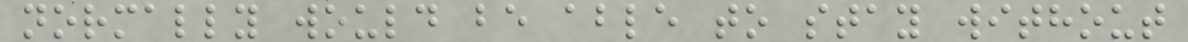normally would be able to stay without
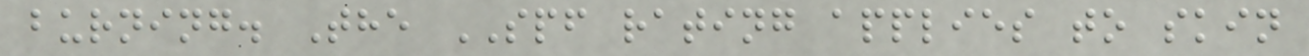burning. The SPF rating applies to skin
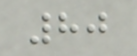80
